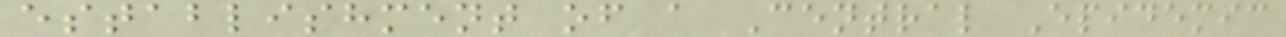establishment of a Central Epidemic
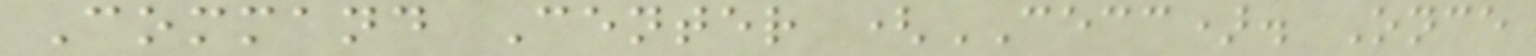Command Center (CECC). Once
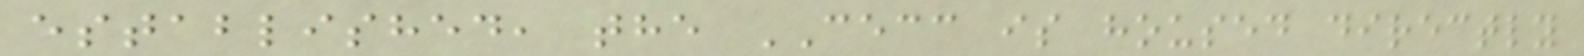established, the CECC is housed directly
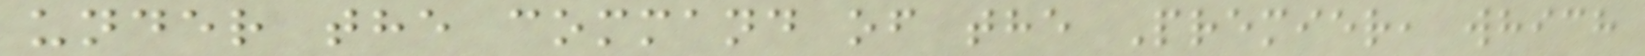under the command of the Premier, which
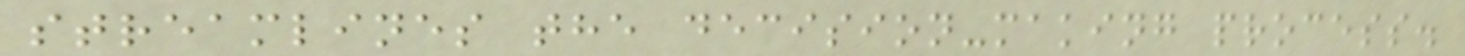streamlines the decision-making process.
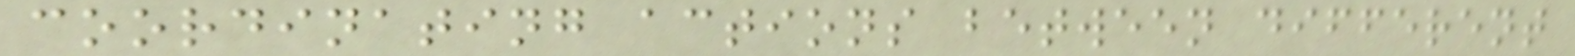coordinating actions between different
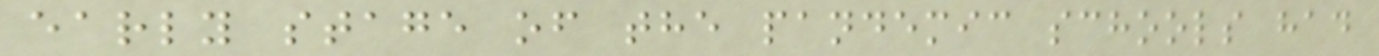early stage of the pandemic schools had
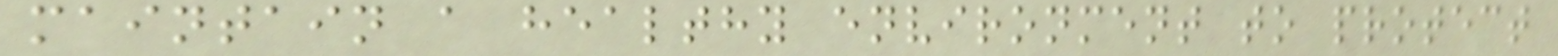maintain a healthy environment to protect
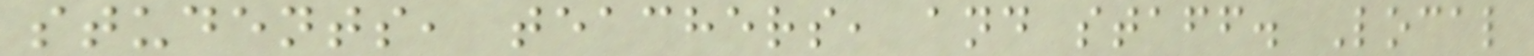students, teachers, and staff. Local
